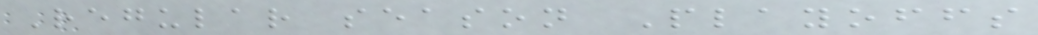Regular season Playoffs
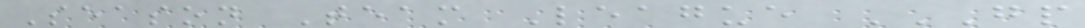Season Team League GP
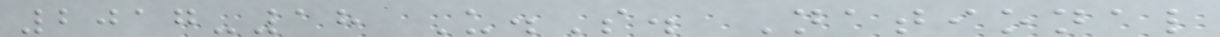2017-18 U.S. National
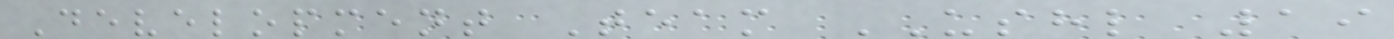Development Team USHL 19
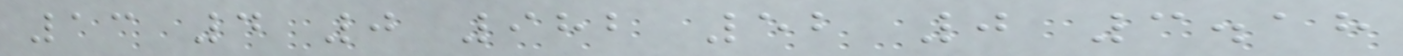13 4 0 982 52 0 3.18
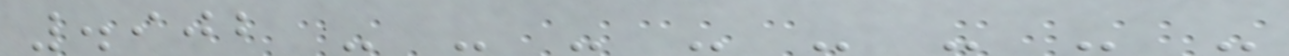.902 - - - - - - - -
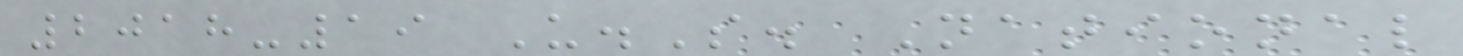2018-19 U.S. National
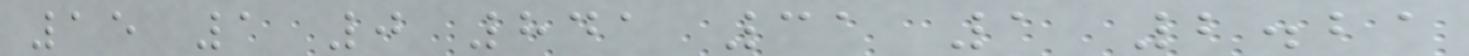15 1 0 841 31 1 2.21
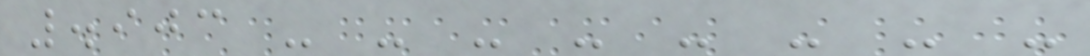.903 - - - - - - - -
